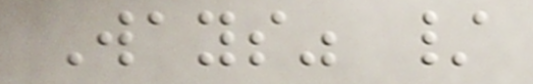Ways" /
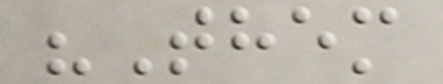"Them
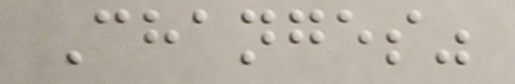Changes"
